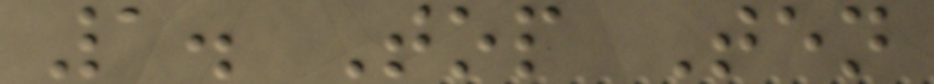1. Top Ten
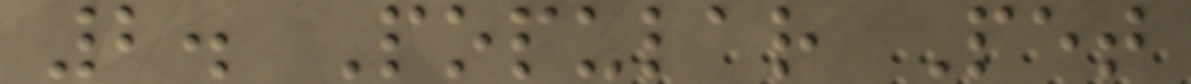2. Popular Pet
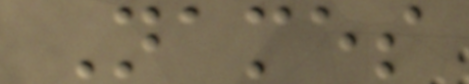Names
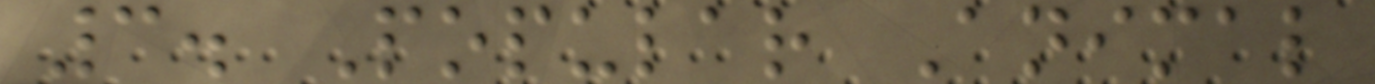3. Popular Animal
